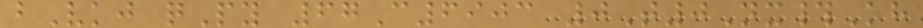bVkj qPy 67C6903 0T0Nx#Kh
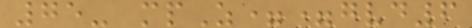75- mpZ==gvd6
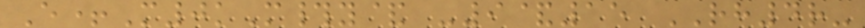E+M0kM#y& -9&15 RH4r-
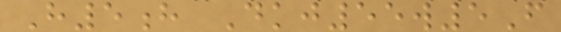H5h Dkj55w5F
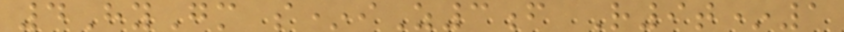4HyGm s*iZ3f R9t*1
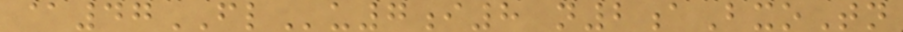@47FLu7i8 n2aBxoTn
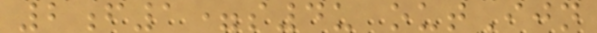2f1=s4u outIjn
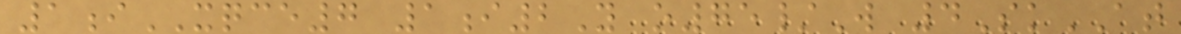1iXQCE7 1i2Y o75/W 4SkAT
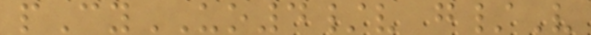pCyUO4/v g/V
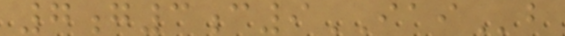7g3c9IAIb
